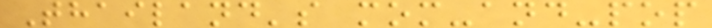Thailand's mom-and-pop
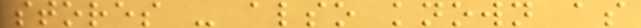stores - also known as
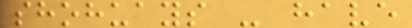shohuays - have
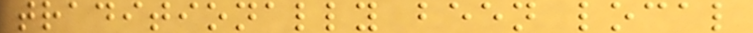traditionally been local
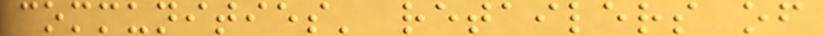communities' retailers of
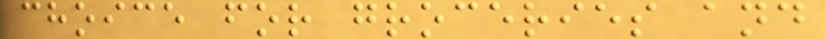choice for groceries and
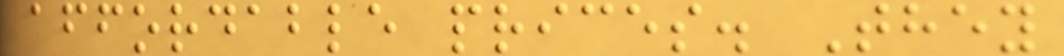affordable prices. They
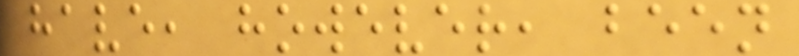have, however, been
